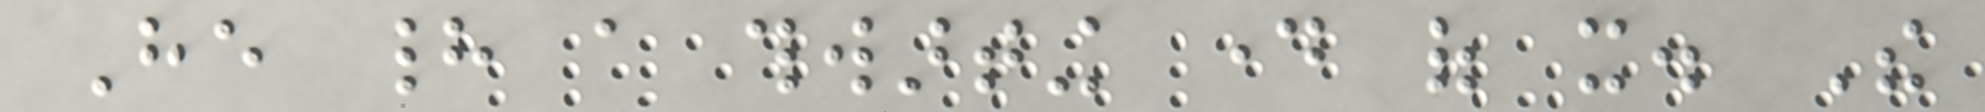He had a thwarting day of it. The
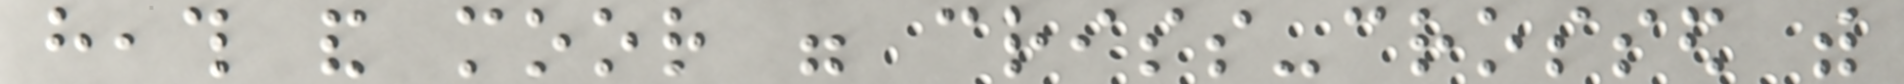heath and moor were criss-crossed with
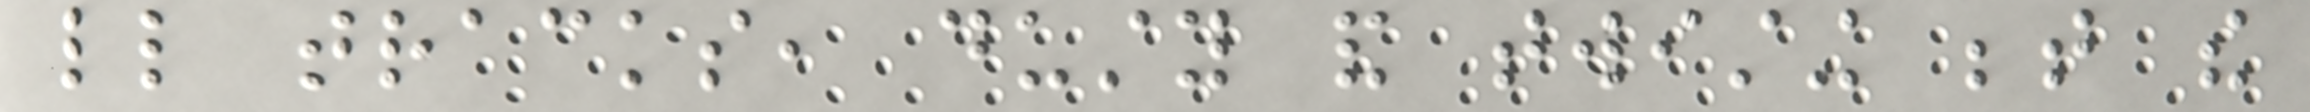little tracks, dusty and twisting between the
